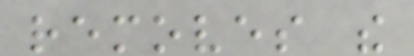removes the
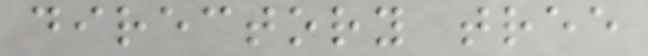directory tree
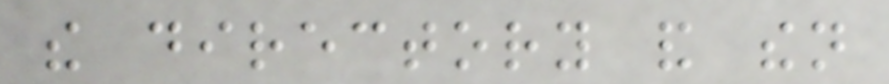the directory and then
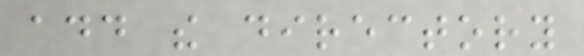add the directory
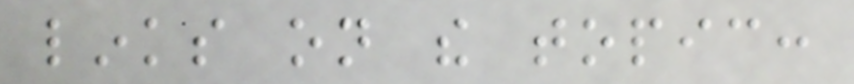links on the topic:
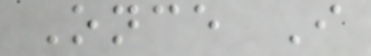Once I
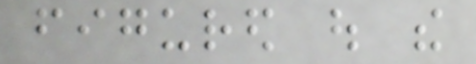figured out the
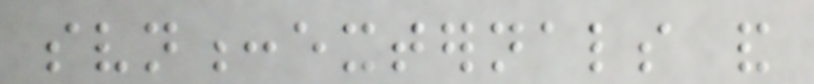svn:externals and
